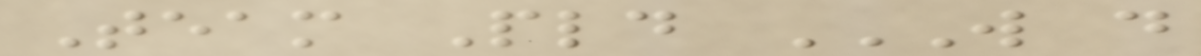Team Pld W D
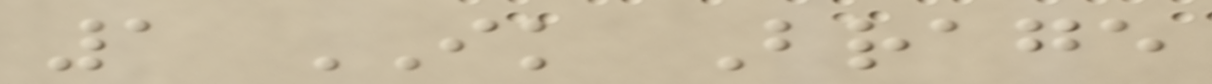1 IK Brage
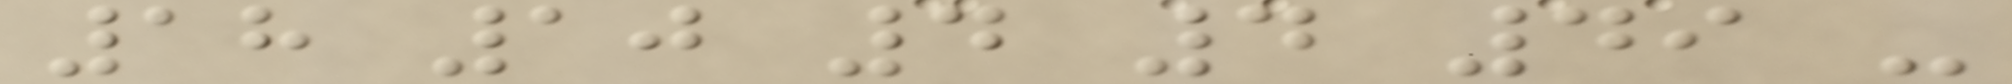18 10 4 4 49 -
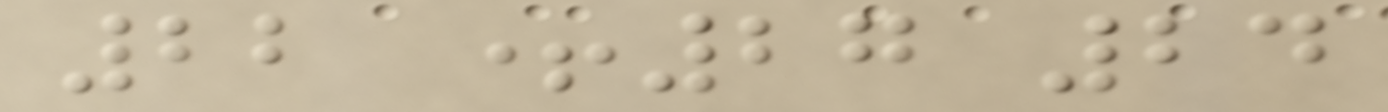22 +27 24
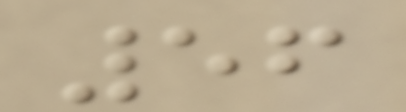56
